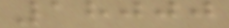18000
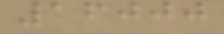16000
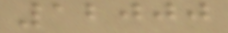12000
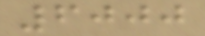6000
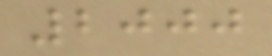2000
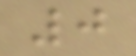0
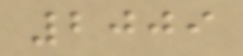2009
